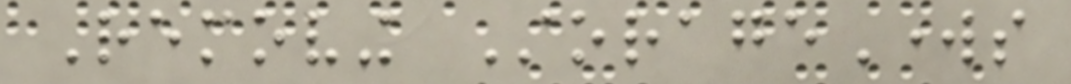Removing StorageWorks
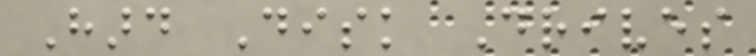Hard Disk Drives
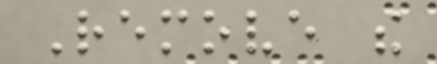Remove the
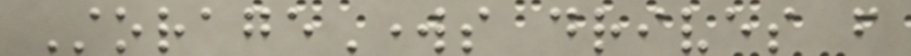StorageWorks drives from
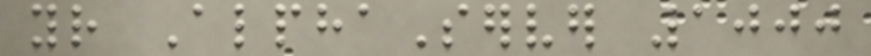your AlphaServer 1000
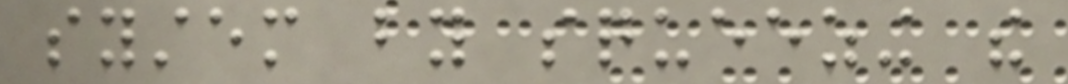system by squeezing the
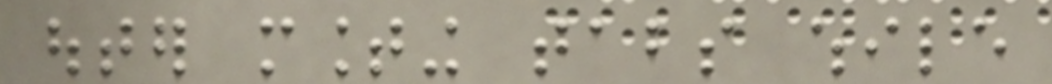outer mounting tabs while
